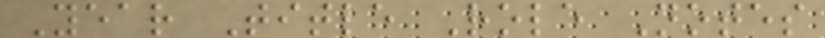Year Title Role Notes
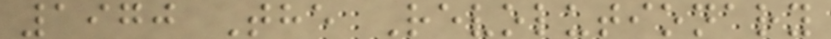1970 The Revolutionary
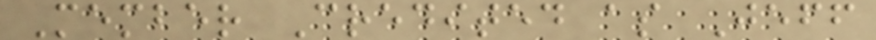Member Credited as Jeff
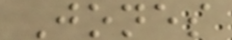Jones
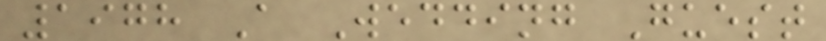1978 A Wedding Guest
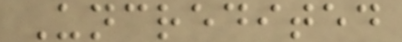Uncredited
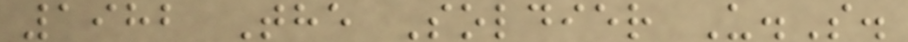1982 The Soldier U.S.
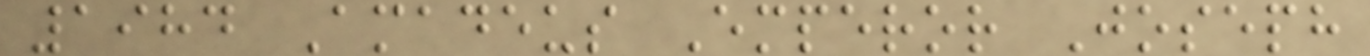1984 Amadeus Emperor Joseph
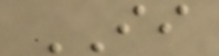II
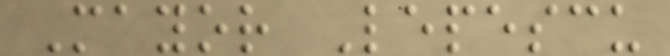Mayor Lepescu
